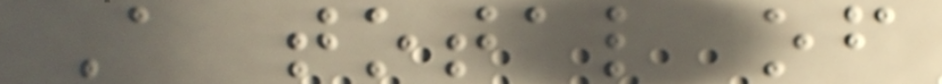A total of
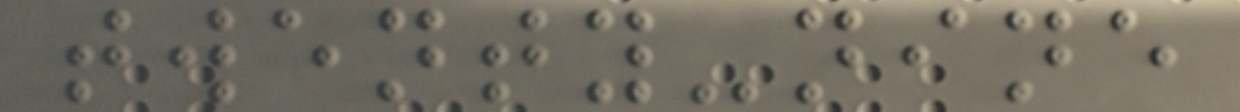twenty-nine
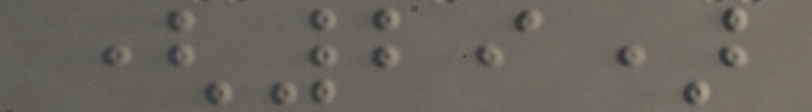(29)
